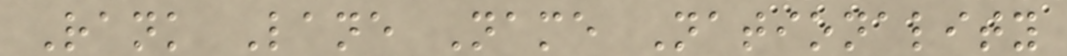Rank Lane Name Nationality
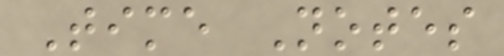Time Notes
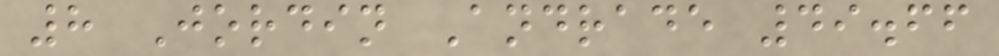8 Jordin Andrade 49.66
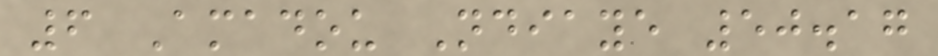6 Amadou Ndiaye 50.17
